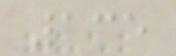135
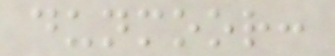dunmoor:
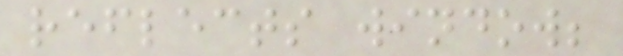reflects window;
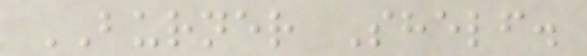BURNER Shelf.
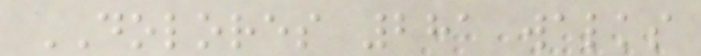DOLORES 281 walks
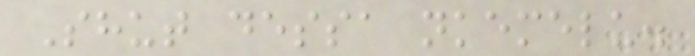Shut dessa nkemelu.
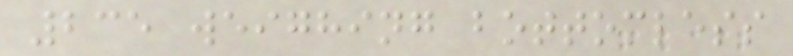235 weighing bottomless
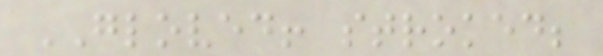GLOVED! stroked;
